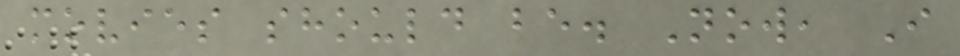movies should be. Now, I
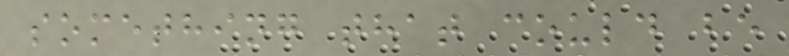something that could be
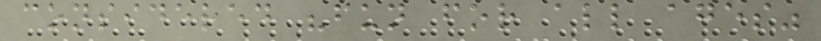considered "fun for all ages"
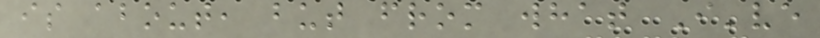is about, but from what I've
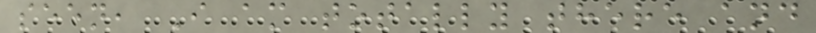seen, I am totally there and
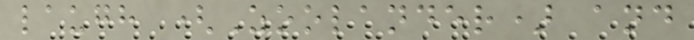laugh (Zoolander) and
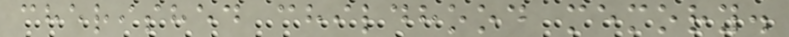cherished childhood memory.
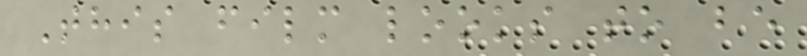This film looks to be
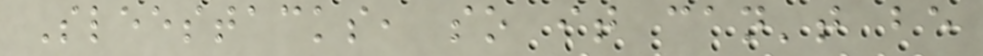Sleestacks, so it can't be
